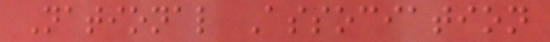National Association
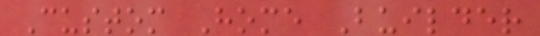Custom Home Builder
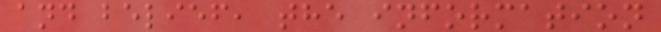and belief, the information
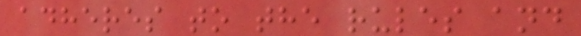adheres to the rules and
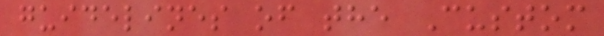guidelines of the Custom
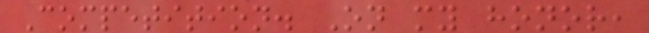Competition. On my honor,
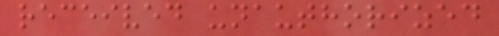received unauthorized
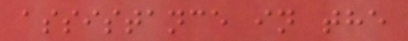assistance in the
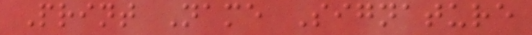Print Name Signature
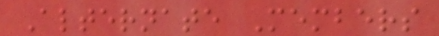Alternate Members
